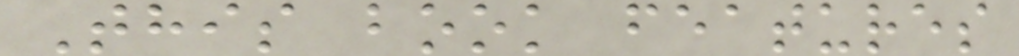This book features
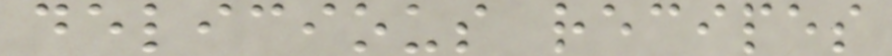delicious recipes
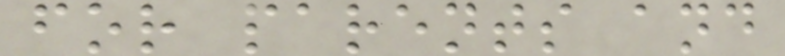for parents and
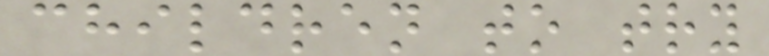children to try
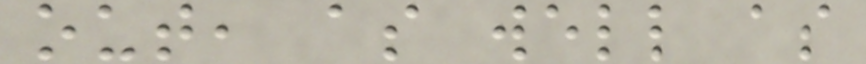out, as well as
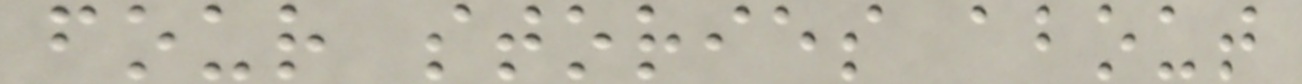four stories about
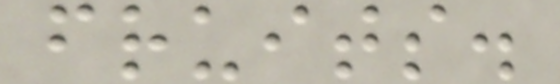fruits.
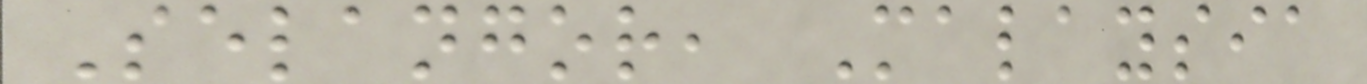Selangor, Malaysia
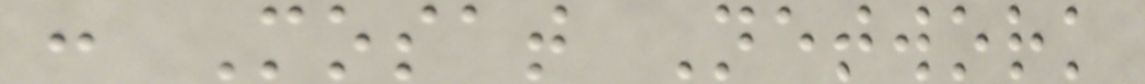: Mosat Network
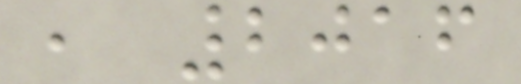, 2016
